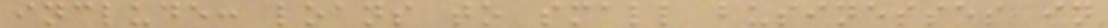include: loans to small businesses in
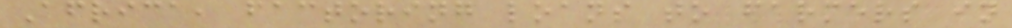Africa, factoring loans to farmers in
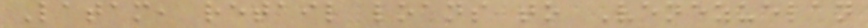Latam, retail loans to Venezuelan
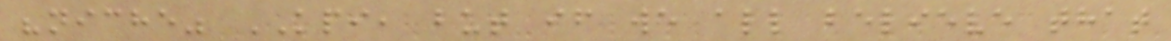"niche" KPI, but if we all believe that
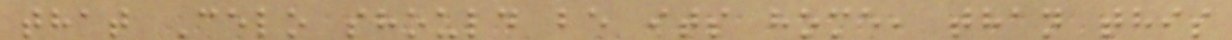that Celo should be its home, than this
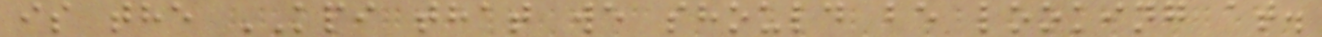is the KPI that we should be looking at.
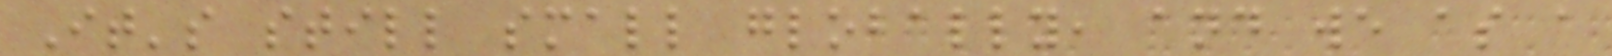It's still small globally, and we as a
